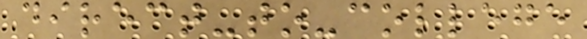direct-to-college
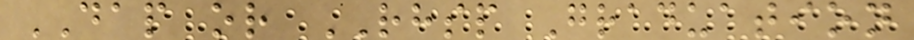DAP or RHSP Graduation
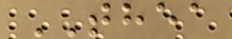THEA
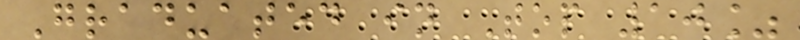Graduated in Top 10%
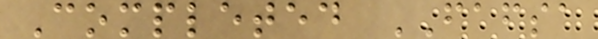Completed FAFSA
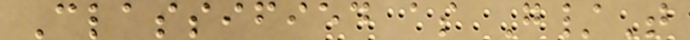Classified as G/T
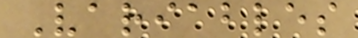Variables
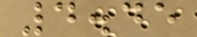4.45
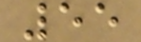55
